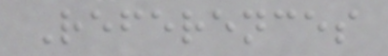References
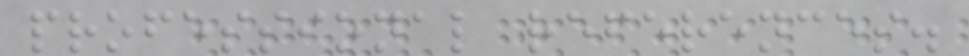professional references.
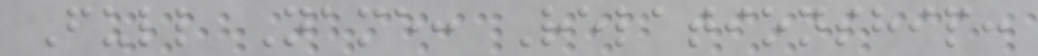Full Name: Relationship:
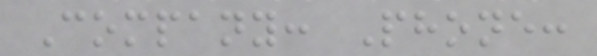Company: Phone:
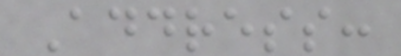Address:
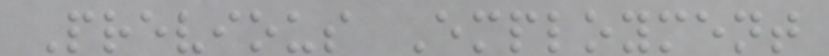Previous Employment
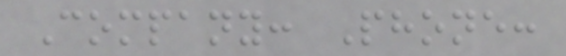Company: Phone:
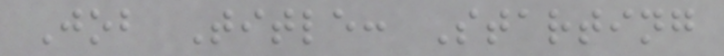Job Title: Starting
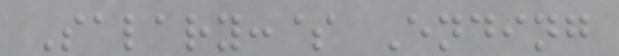Salary:$ Ending
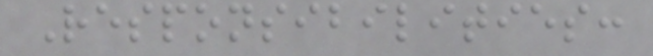Responsibilities:
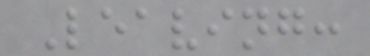Leaving:
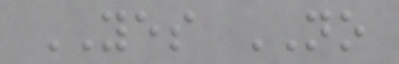YES NO
